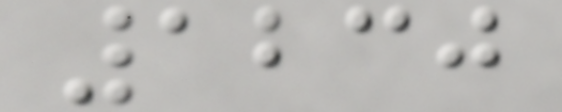1230
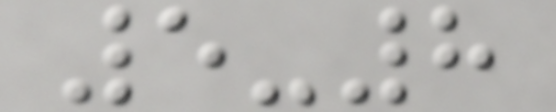5-8
